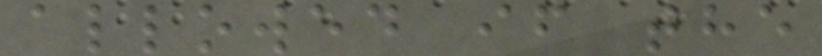allowed if the
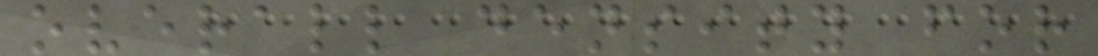overall density for
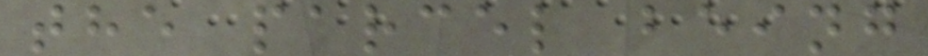the parcel being
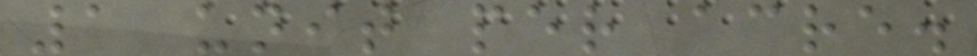1 unit per acre.
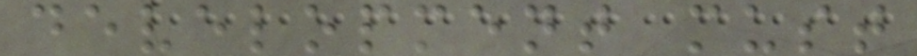development must
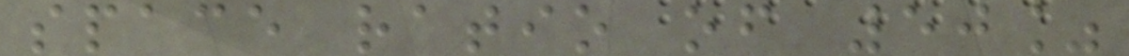space ratio of 50%
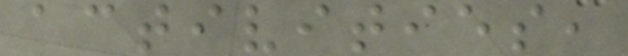activities,
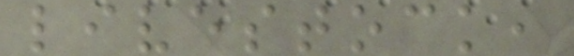livestock,
